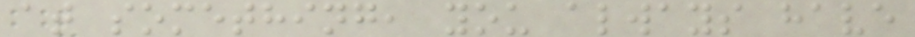at something, you always have
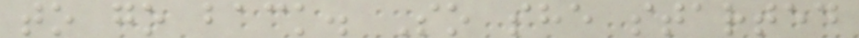to go back. So she started
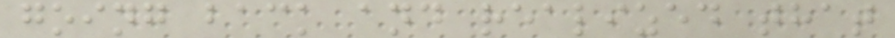going back and realized that
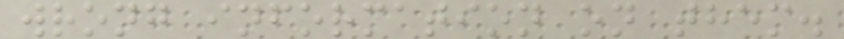wrong information on them.
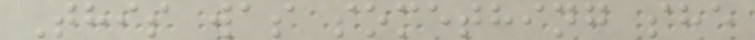This was something she
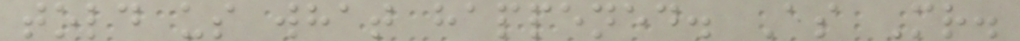told us what happened. As Mr.
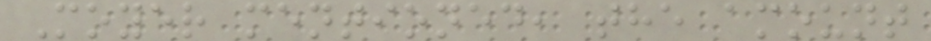Moyer mentioned, the amount
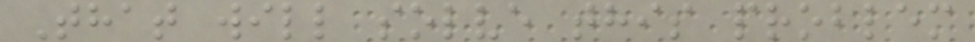That will solve this problem
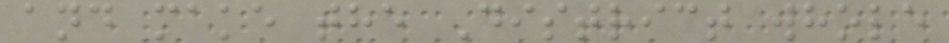and make the District whole
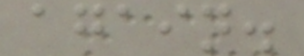again.
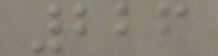226
